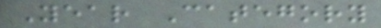Year Category
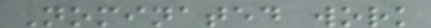Nominated work
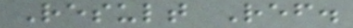Result Ref.
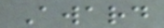Award
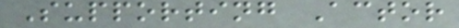Supporting Actor
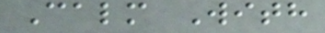Calm With
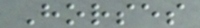Horses
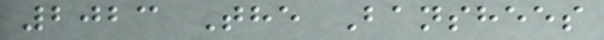2023 The Banshees
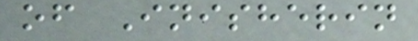of Inisherin
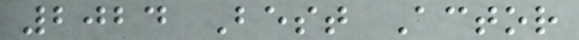2024 Best Actor
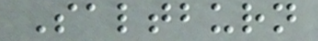Saltburn
